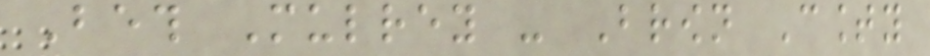Beth Mulrey - Brown County
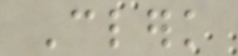Clerk
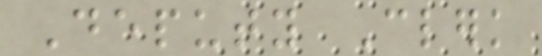Deputy Clerk
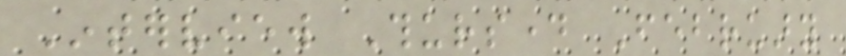Interview Thursday February
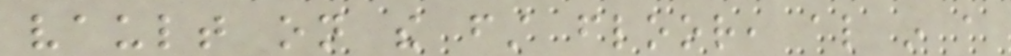vault on the first floor, also in a
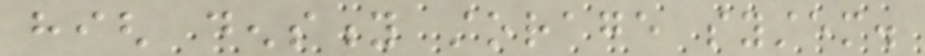high density storage system.
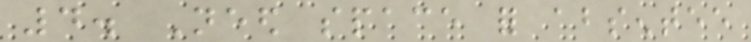4. Need space for absentee
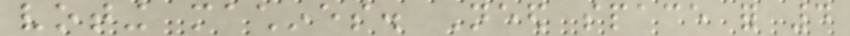voting machines. Need space for 4
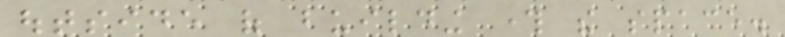outside of building through the space.
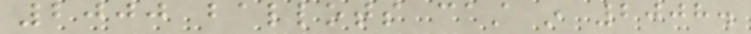2000 ballots cast in 2008.
